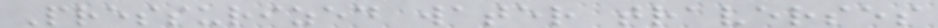Pressurized water traverses
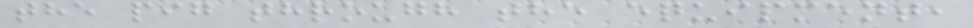the pig through the equipment,
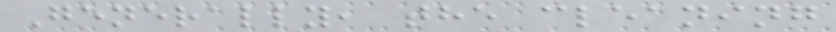Generally, the cleaning
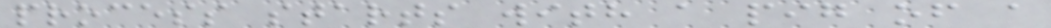process starts with a pig of a
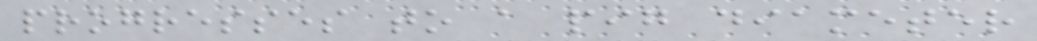progresses to a pig diameter
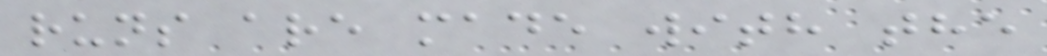runs are made with the
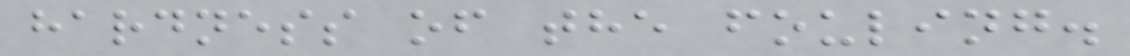hardness of the fouling.
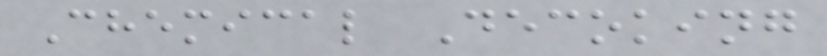Chemical Decoking
